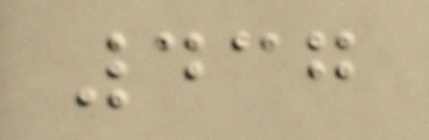437
